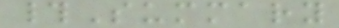#Summary
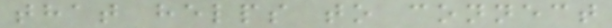that helps to connect
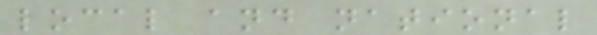local and national
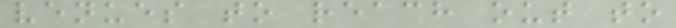venues to reach out to
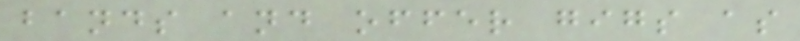bands and offer gigs as
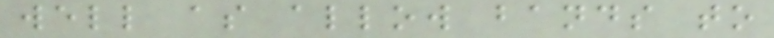well as allow bands to
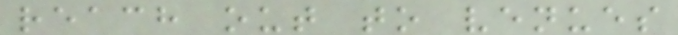reach out to venues
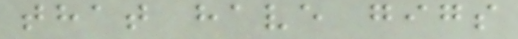that have gigs
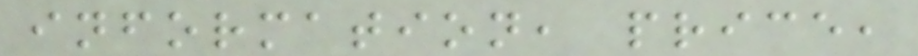information, price,
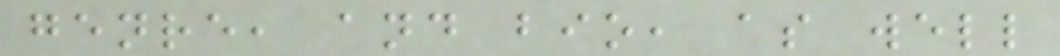genre, and bio, as well
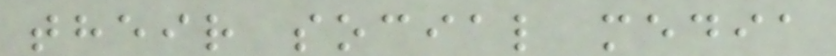their social media
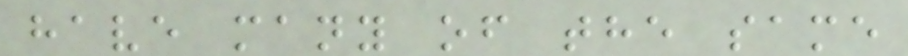have many of the same
